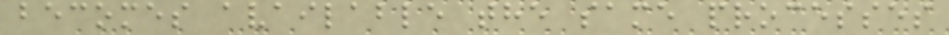becomes available the same processes
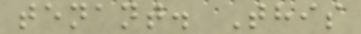tenant. This
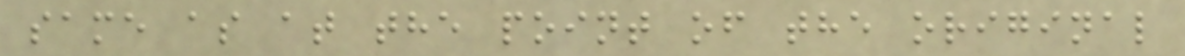same as at the point of the original
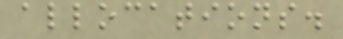allocations.
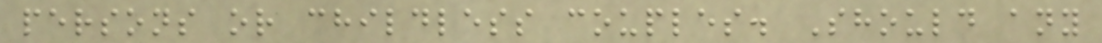persons or childless couples. Should any
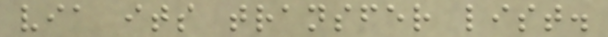via its transfer list.
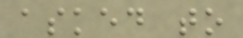asked to
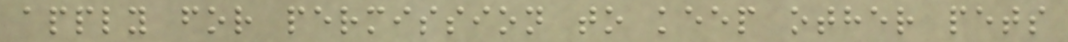apply for permission to keep other pets
